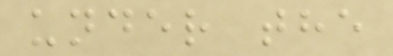under the
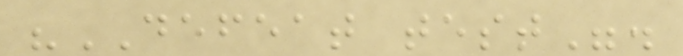"DEFEAT test".
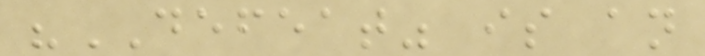"DEFEAT" is an
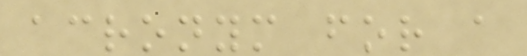acronym for a
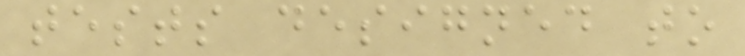tests designed to
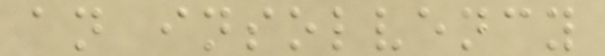an insolvency
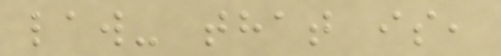law- that is,
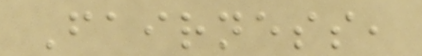Fairness,
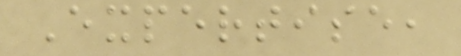Expertise,
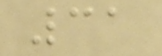31
